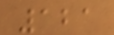121
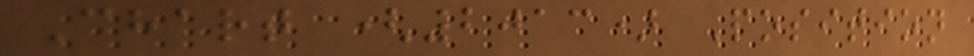Chart (2013) Position
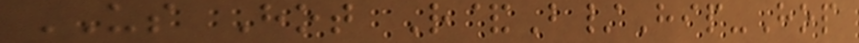US Hot R&B/Hip-Hop
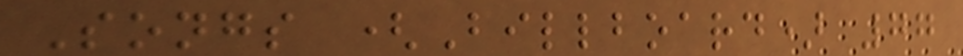Songs (Billboard) 77
